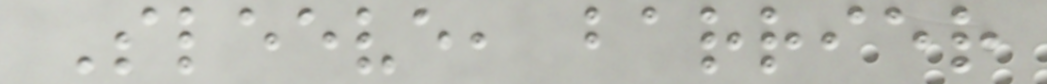Sleeve, barrier
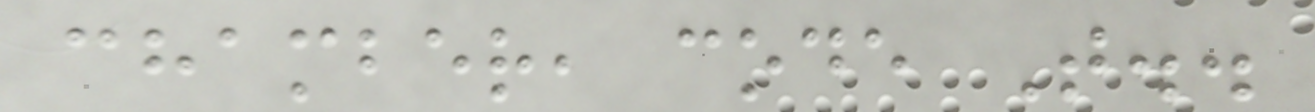chamber, code T..
